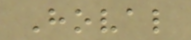Hoval
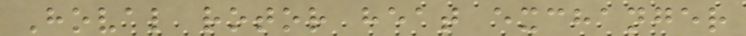Hoval rotor heat exchanger
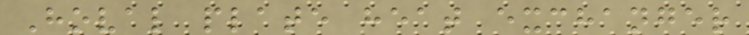Hoval plate heat exchanger
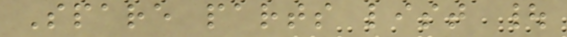Spare parts list |
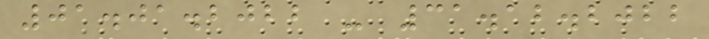01.01.2022 - 31.12.2022
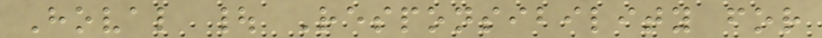Hoval | Responsibility for
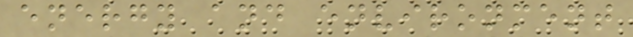energy and environment
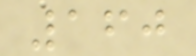160
